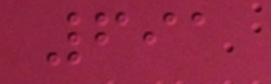691
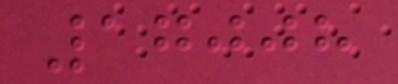17008
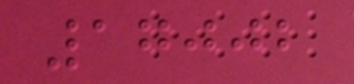17002
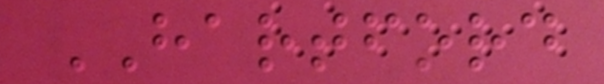HARTFORD
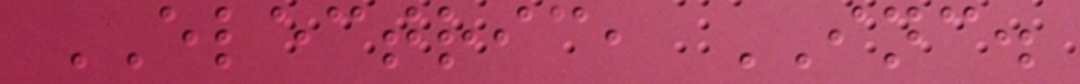ELECTRIC, INC.
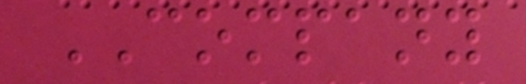COMPANY
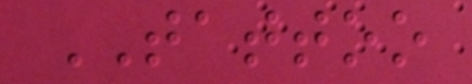TATTOO
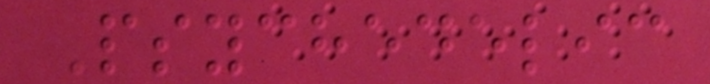Psychedelic
